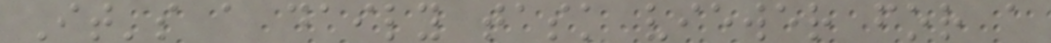It's a daily task viewer for a
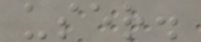user.
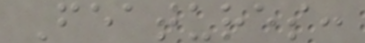Features:
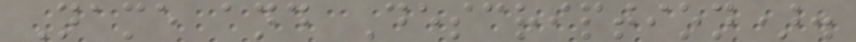Name and Description).
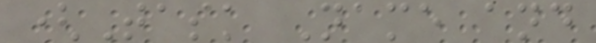(Task Name and
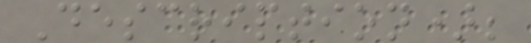Description);
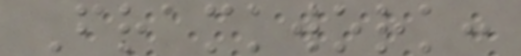Framkwork:
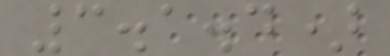3.1.4)
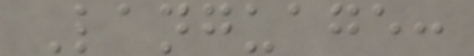Language:
